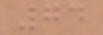74
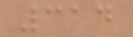314
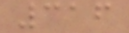316
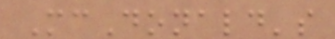McDonald's
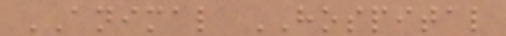ANIMAL HOSPITAL
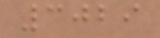3029
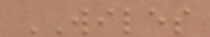WILES
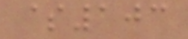$103
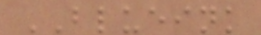BLUEINK
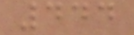444
